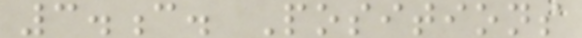3.c. Positions
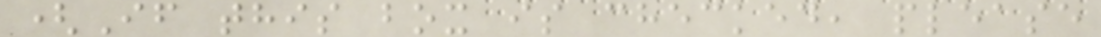(If this box is checked, please
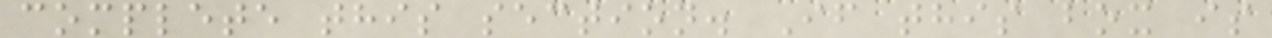complete this section. If this box is
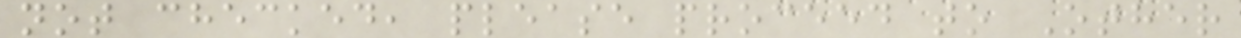not checked, please proceed to Other
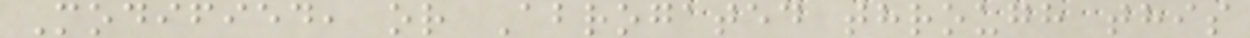Modified, or Abrogated through this
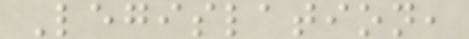Legislation,
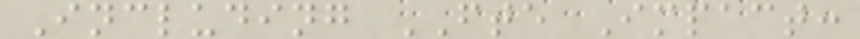Including FTE Impact:
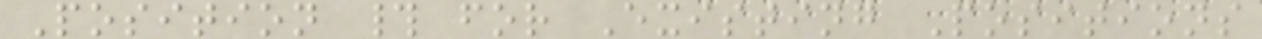Position # for Existing Positions
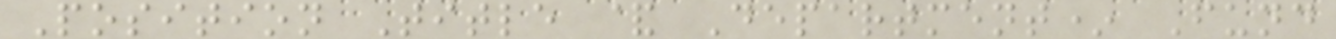Position Title & Department* Fund
